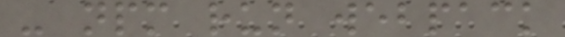- npm run webpack
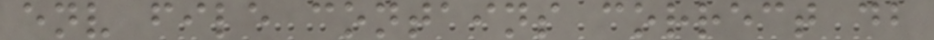env file contains correct db
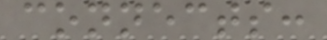connects:
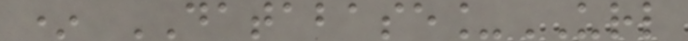* DATABASE_URL
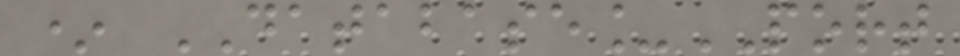* DATABASE_PORT
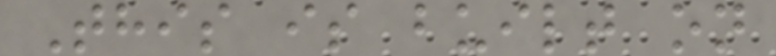This is built on
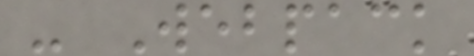- Webpack
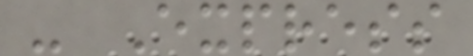- Express
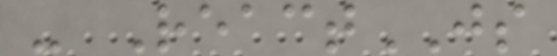- ReactJS
